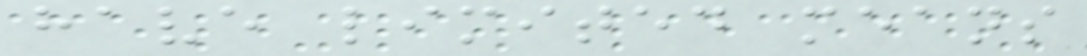have limited means
